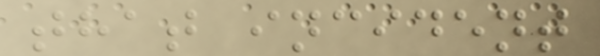that incident
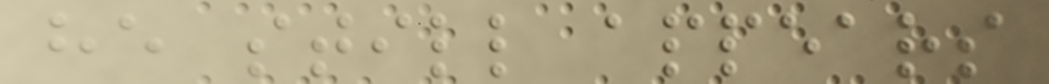he still appears
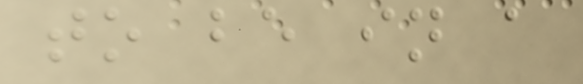to be in a
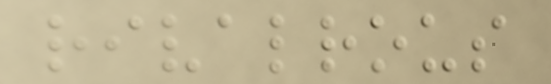rivalrous
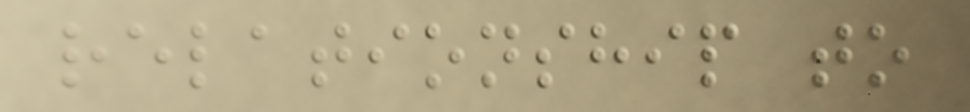relationship to
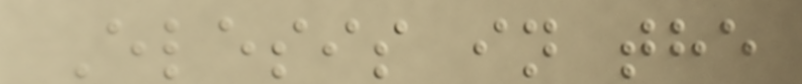Elesis in the
